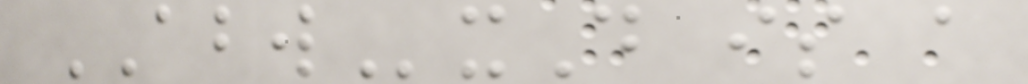ABWxD is a
